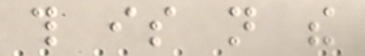this is not the
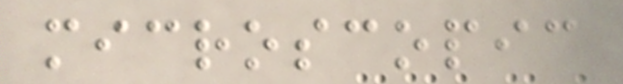microscopic
